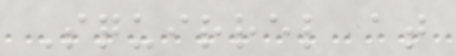Squirrel at
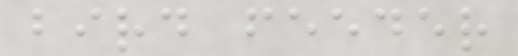bird feeder
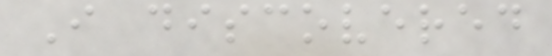I discovered
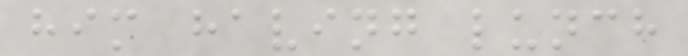him having lunch
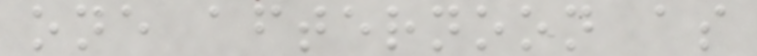one afternoon as
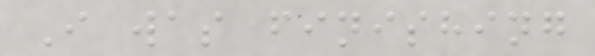I was finishing
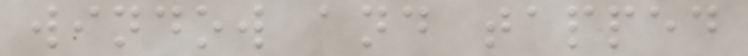window and tapped
